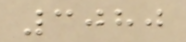3080
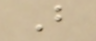B
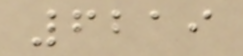6219
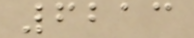6213
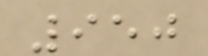950
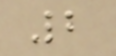2
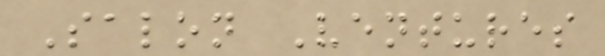Salon Ventures
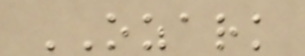OZARK
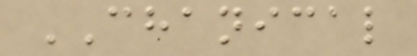CHANICAL
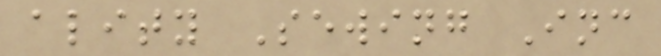ality Sewing Inc
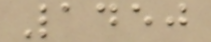1450
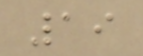19
